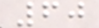60
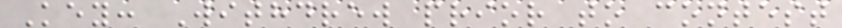Key: Withdrew prior to contest
